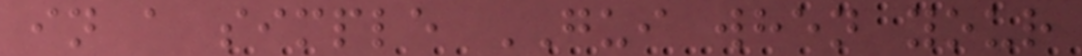in a simple GUI when your
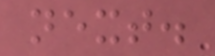next.
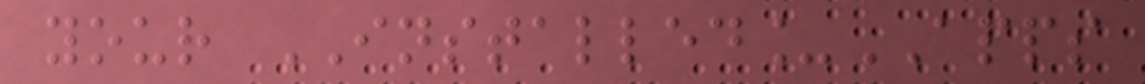your INSTALLED_APPS
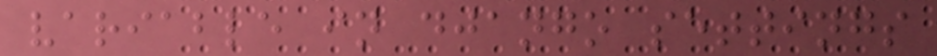variable in django settings
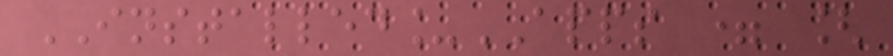INSTALLED_APPS = [
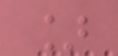]
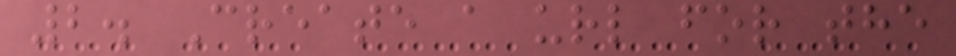2. Create a url for the
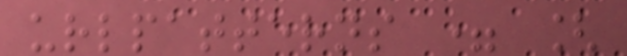urlpatterns = [
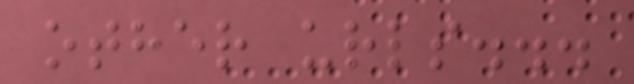other urls...
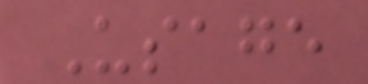Usage
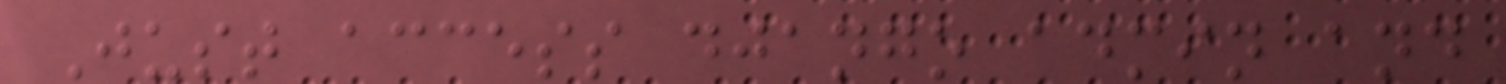Just access django admin and
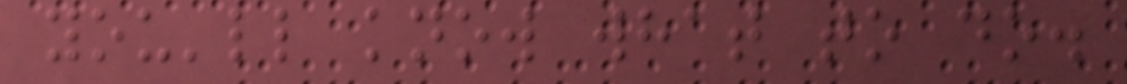you'll know what to do.
